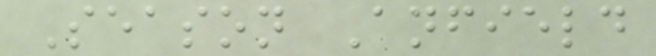Season Anfield
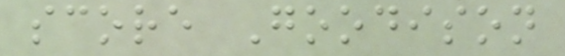score Goodison
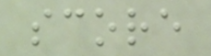score
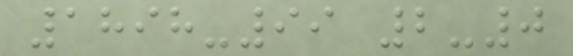1898-99 2-0
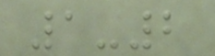1-2
